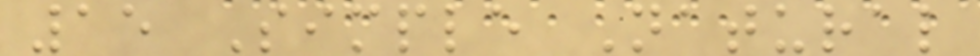15 Simple Natural
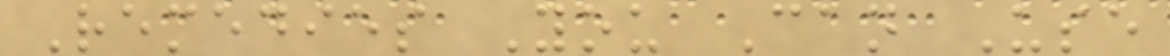Remedies You Can Use
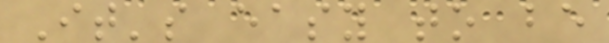It's easy to be
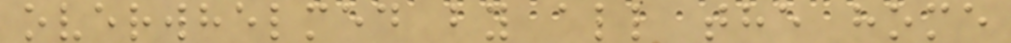overwhelmed by all the home
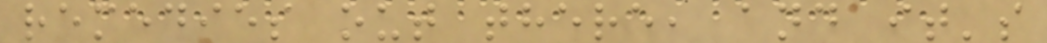remedies out there, and it's
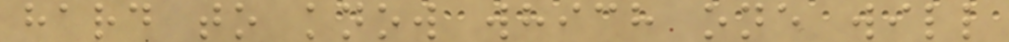hard to know which one will
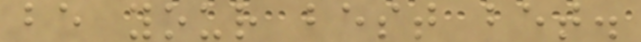be your best bet.
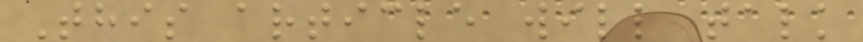This article will talk
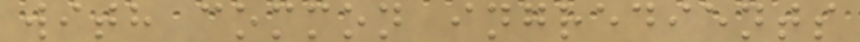with common ingredients
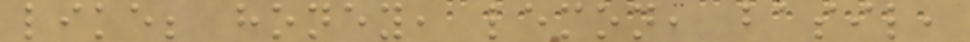like; honey, lemon, basil,
